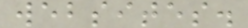websites.
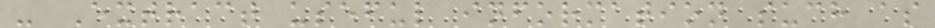- Extract useful information such as
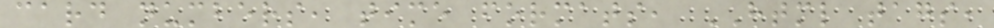card numbers, time formats, HTML tags,
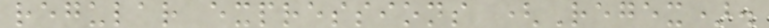regular expressions (Regex).
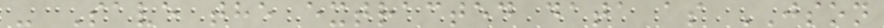- Save the extracted data as JSON
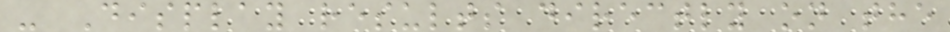- Display results directly on the
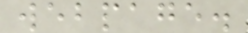webpage.
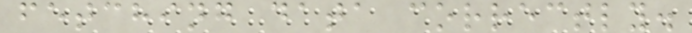fetching data correctly.
